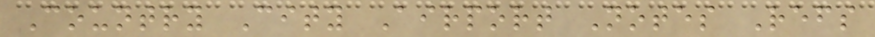Country City Airport Notes Refs
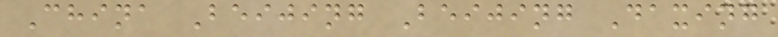China Beijing Beijing Daxing
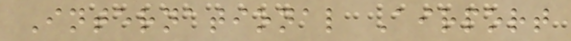International Airport
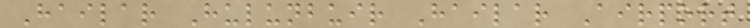Hailar Hulunbuir Hailar Airport
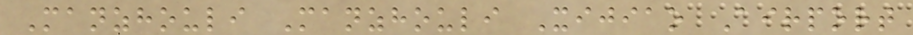Manzhouli Manzhouli Xijiao Airport
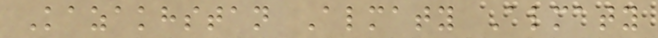Kazakhstan Almaty Almaty
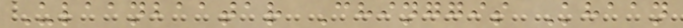Ulaanbaatar Chinggis Khaan
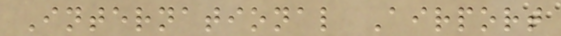International Airport
